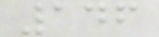146
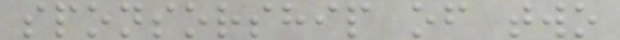sponsorship of two
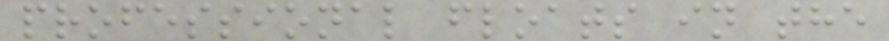professional floats in the
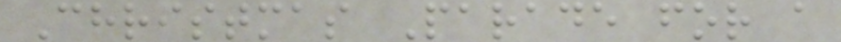Christmas Parade for a
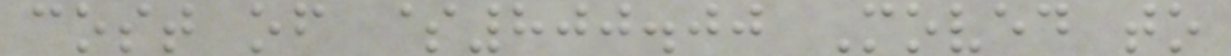cost of $800.00 Moved to
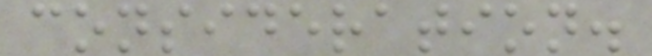consideration.
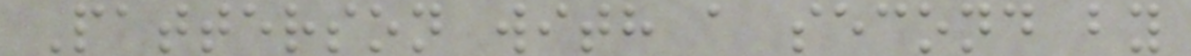Patterson with a second by
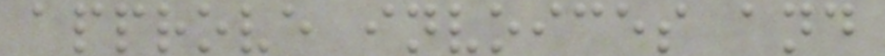approve invoices and
